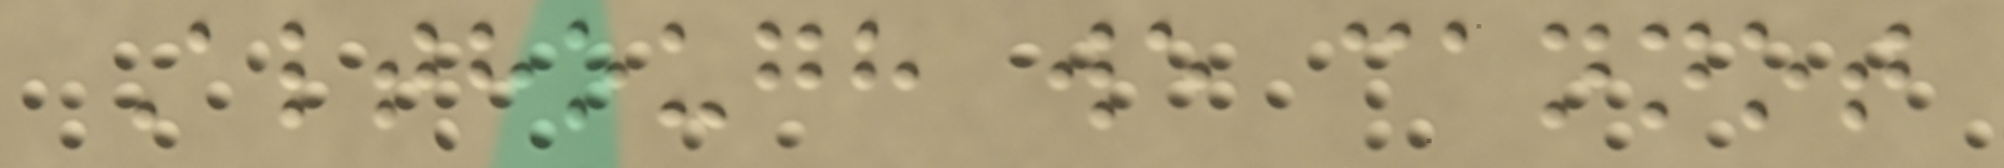Although we cannot
